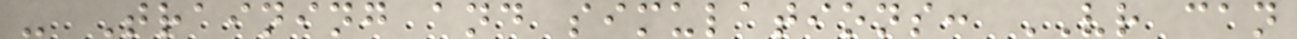- Training and simulations: VR can
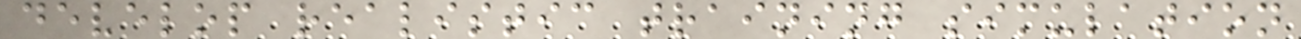develop realistic training simulation
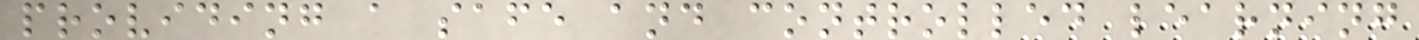providing a safe and controlled learning
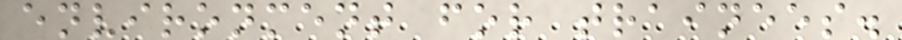environment for trainees.
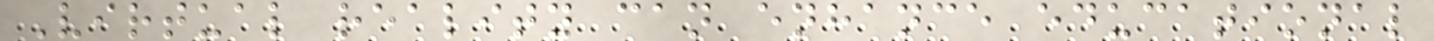Virtual reality can enhance educational
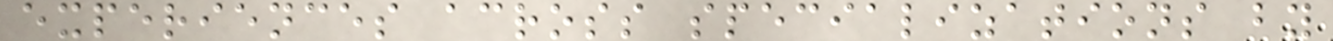experiences across specializations by
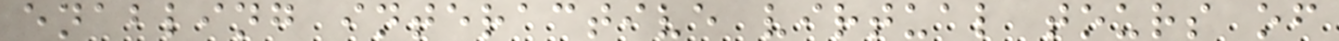enabling interactive virtual tours of
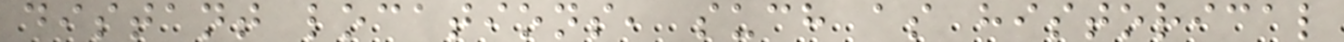distant locations, such as historical
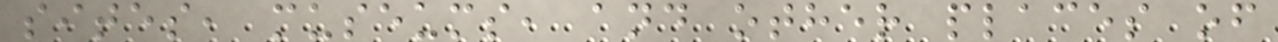sites, museums, and other places of
